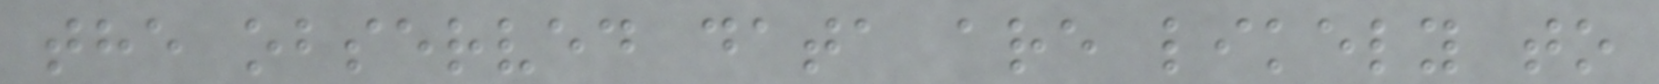the observed data are likely to
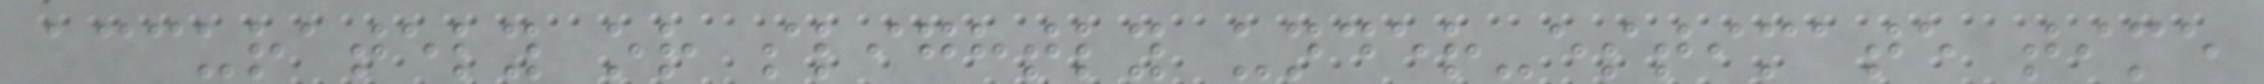accurately or slightly under-estimate time
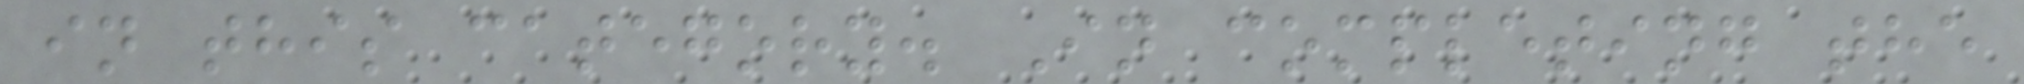in this category. In completing the
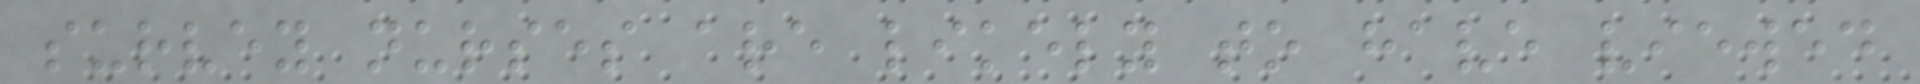survey nurses are likely to have viewed
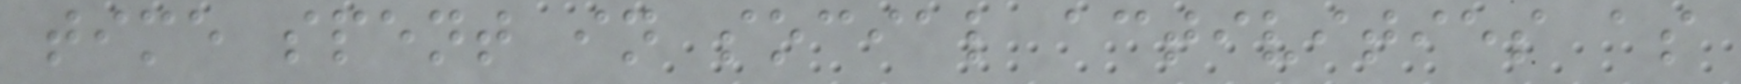time spent in social activities as
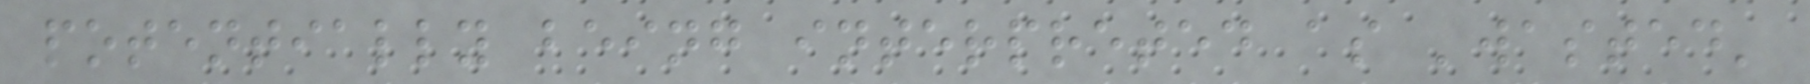potentially being interpreted as 'wasted'
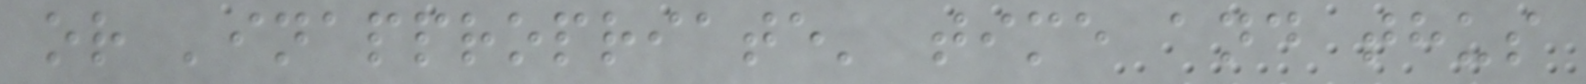or 'inappropriate' time and thus
